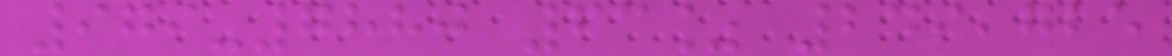979-7880 63% 249,725
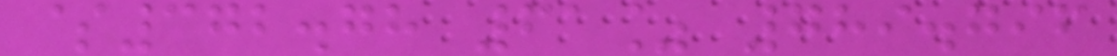$372.78 61% 789.796
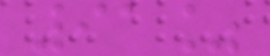91%
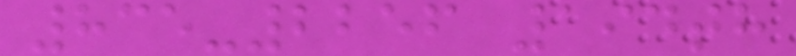835-2256 194th
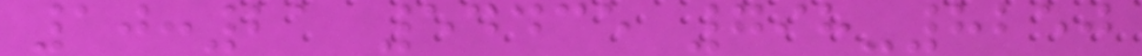10:21 54435 798-8250
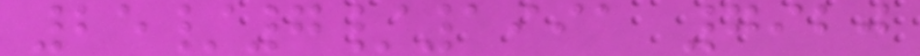25/7/1991 7920
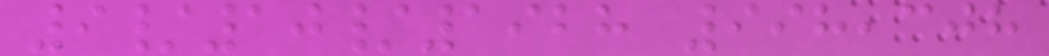9/10/1928 998,308
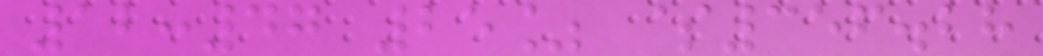12:47 25% $356.28
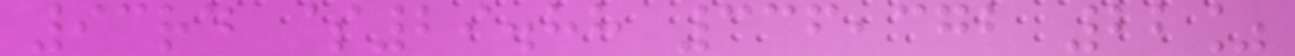93rd $29.88 336,372 22%
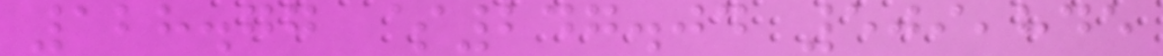128.77 $247.04 509,845
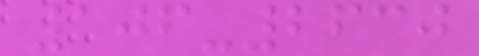106-2630
